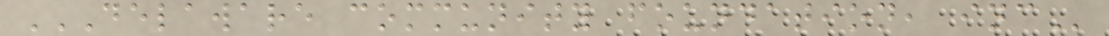DELAWARE COMMUNITY FOUNDATION, INC
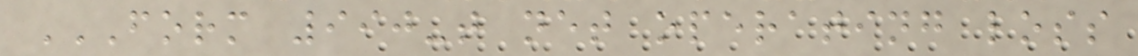FORM 990-T NET OPERATING LOSS
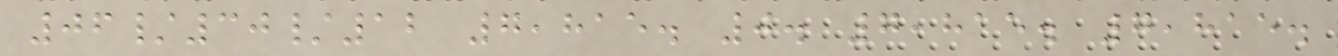06/30/12 7,815. 0. 7,815. 7,815.
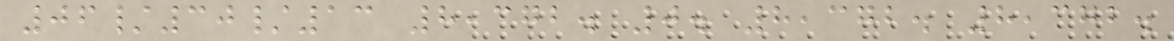06/30/13 8,372. 0. 8,372. 8,372.
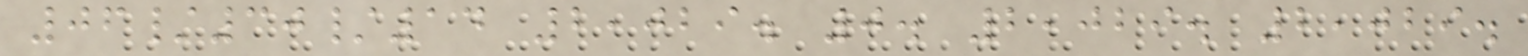06/30/14 2,029. 0. 2,029. 2,029.
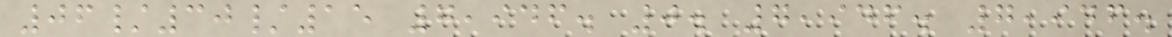06/30/15 7,946. 0. 7,946. 7,946.
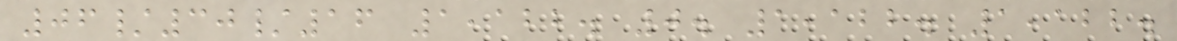06/30/16 1,122. 0. 1,122. 1,122.
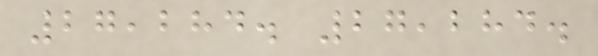27,284. 27,284.
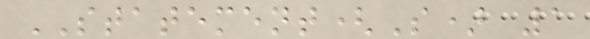STATEMENT(S) 1
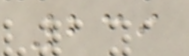239
